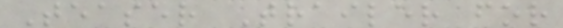Teaser Trailer for
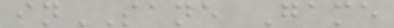inSANE Game
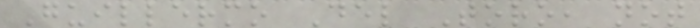Guillermo Del Toro, not
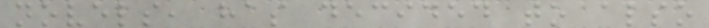novels, has decided to also
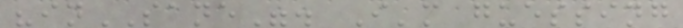"inSANE". I'm guessing
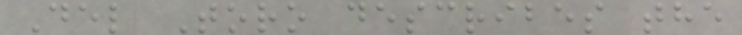Del Toro describes the
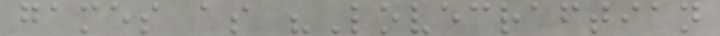games as "Lovecraftian
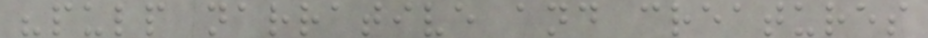"pulp narrative and creatures
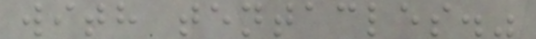with tentacles."
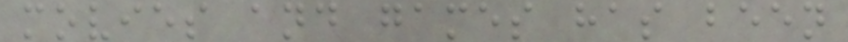movies and games has been
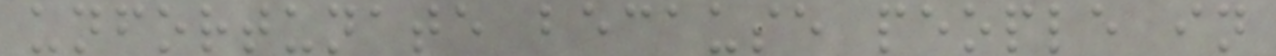unfortunate because people in
